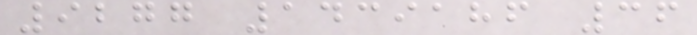9277 1439186 36
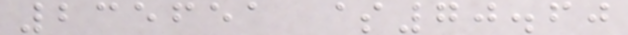235651 $70.60
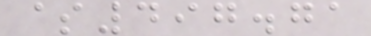$497.71
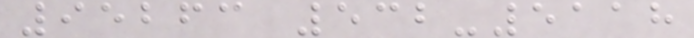95263 532-5118
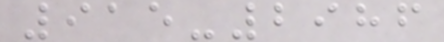915-2986
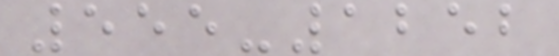555-1252
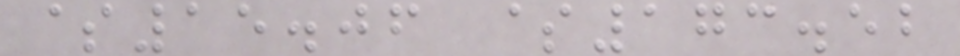$15.06 $173.52
